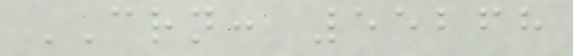CRN: 55268
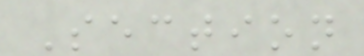Section
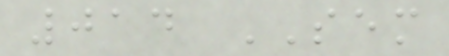014 SEM
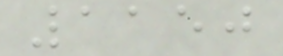1150
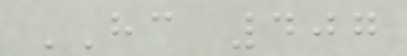HC 407
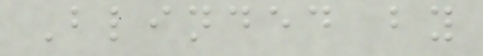Blinded by
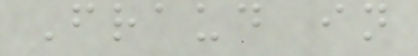Fraud in
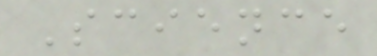Science
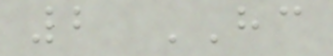2 HC
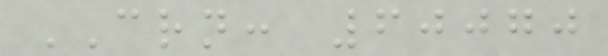CRN: 60070
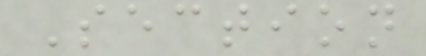Section
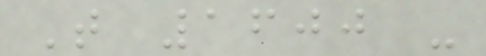T 1600 -
